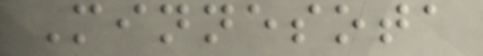Minnesota
